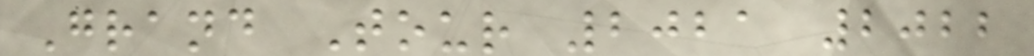Grand Tour 2021 2022
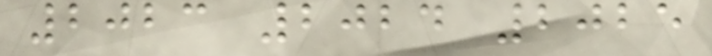2023 2024 2025
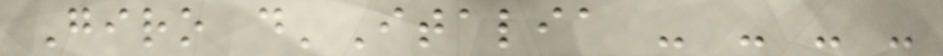Giro d'Italia - - - -
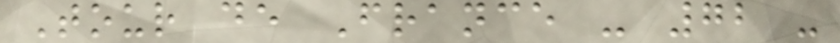Tour de France - 72 -
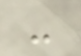-
